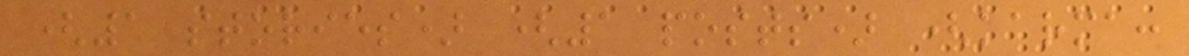(1 stories) (1 posts) (karma:
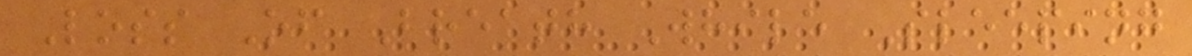Loss Of Breath While Sleeping
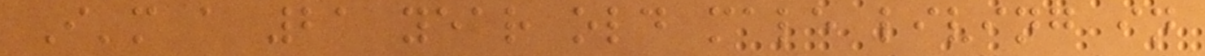I'm a 21 year old male living in
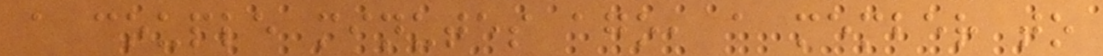a couple minutes ago, a member to
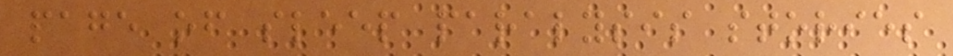page of sleep paralysis stories
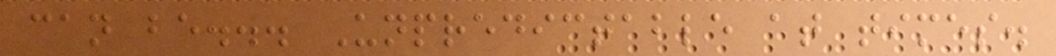can be... Unpredictable at times.
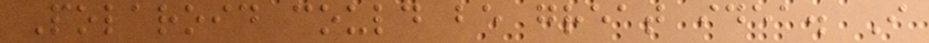Polaroid could be great idea. I
